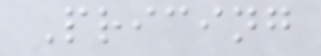Pricing
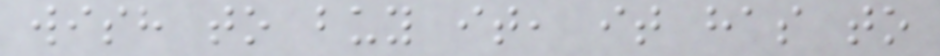wish to buy it, it has to
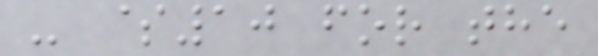- $10 for the
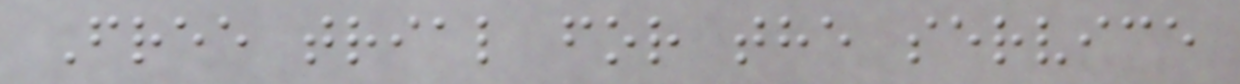Free trial for the service
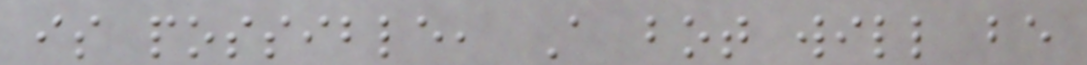is possible, A bot will be
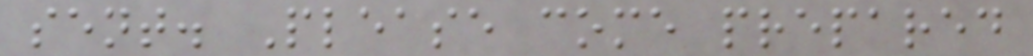sent. Please come prepared
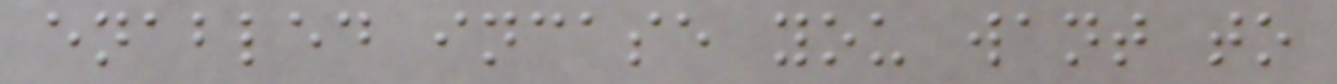enabled incase you want to
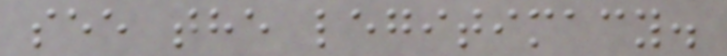see the legitimacy.
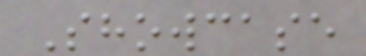Showcase
